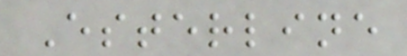Esterline
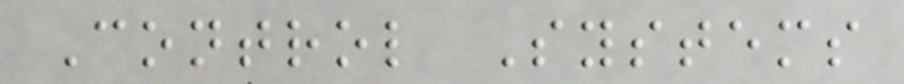Control Systems
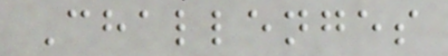Challenges
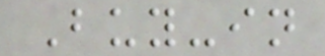Buy-in
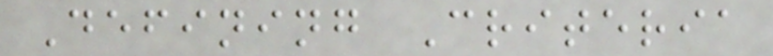Defining Criteria
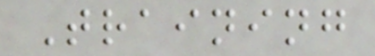Training
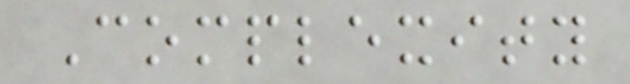Complexity
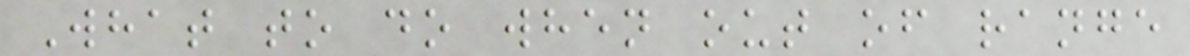What to do when out of range
